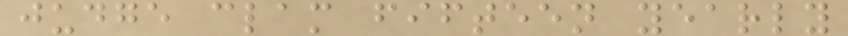judge clam fifteen yearly
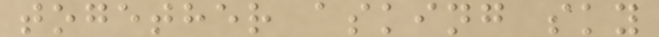together asking sky
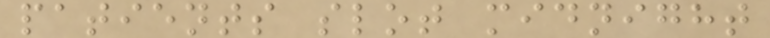patients slot midnight
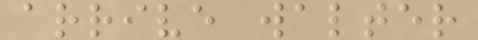arrive walter
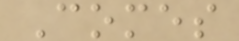Comes
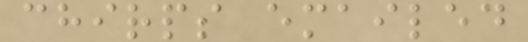chirps emailed
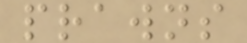prawns
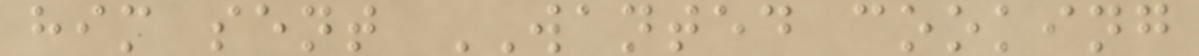him sent WANTED cooking
